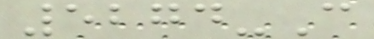5274-C
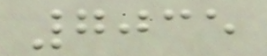7035
